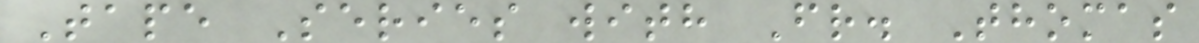Tape Series with Fr. Thomas
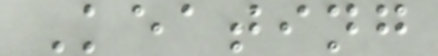Keating
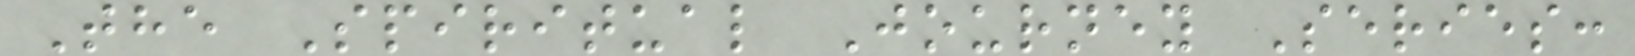The Spiritual Journey Series:
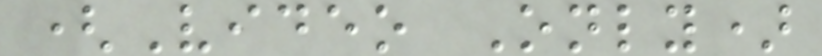(Video Only)
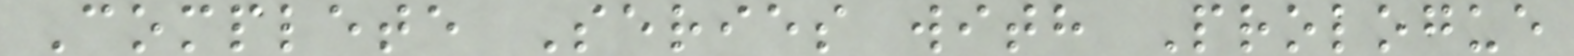Complete Series with Prologue
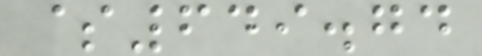$649.74
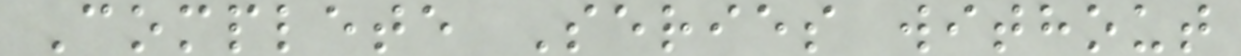Complete Series without
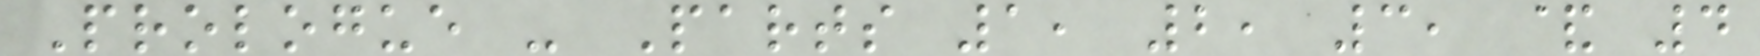Prologue - Parts 1, 2, 3, & 4
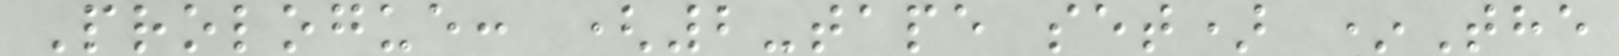Prologue: (2-tape set) *The
